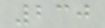230
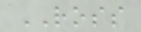ROSS
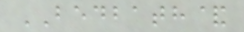BEDBATH&
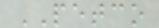PETCO
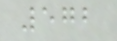572
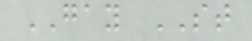GAY ST
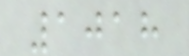1018
